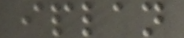iplan
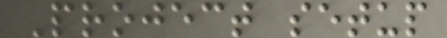Project setup
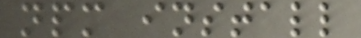npm install
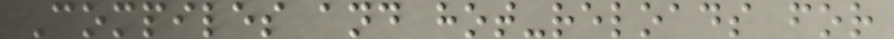Compiles and hot-reloads for
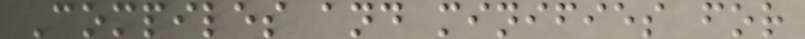Compiles and minifies for
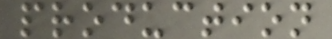production
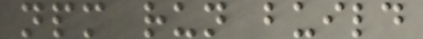npm run build
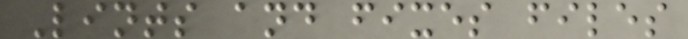Lints and fixes files
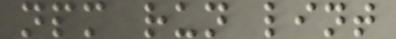npm run lint
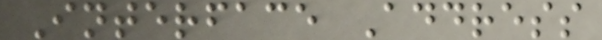Interface Address
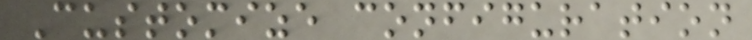Customize configuration
